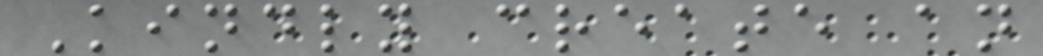Kindly create an
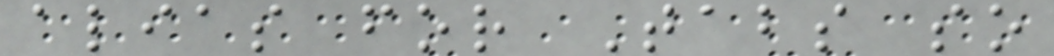alias for Tabs so
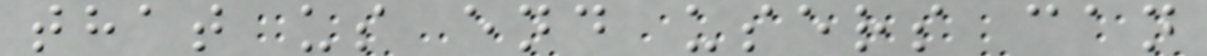that us end users can
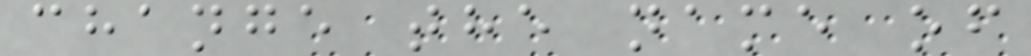change the name of
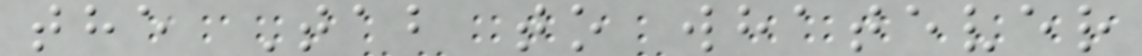the Tab to whatever
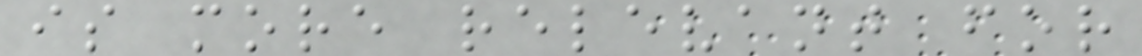is more relevant for
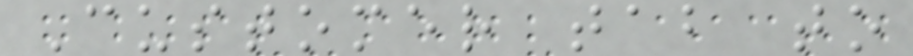Customer tab to
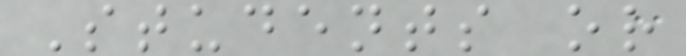Students or
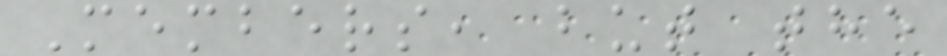Members, but the
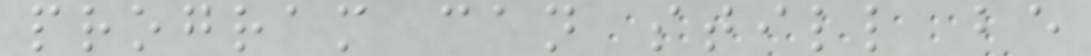program can still be
